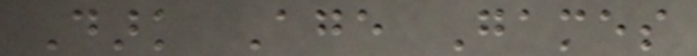Dark Age Games
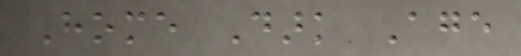Home Dark Age
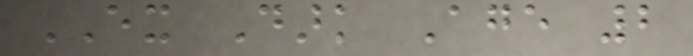EX Dark Age 2
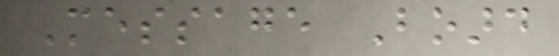Message Board
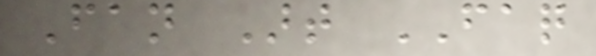Fan Art FAQ
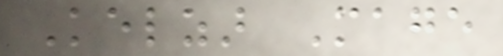Kelzar Mage
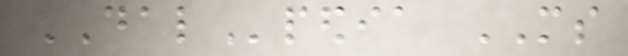DALpedia MS
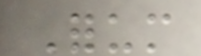Forum
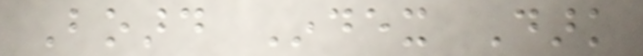Board Index Dark
